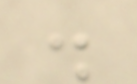.
